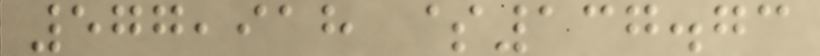577,918 $137.73
